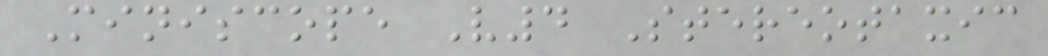Miniscope V4 Stereotaxic
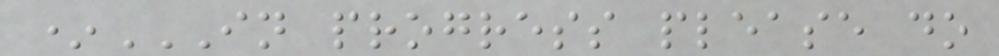*IN PROGRESS PLEASE DO
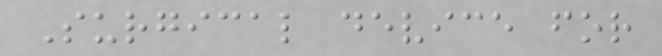Surgical device for
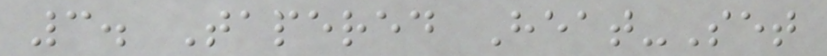3. Tapered Heat-Set
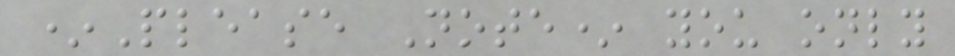*Please Note* you only
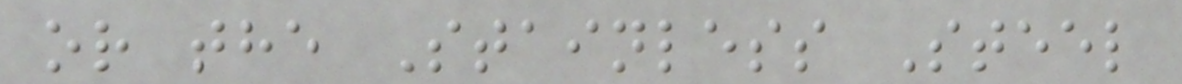or the Stainless Steel
